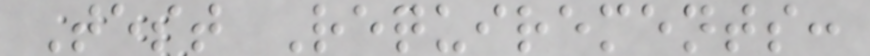Test Requirements:
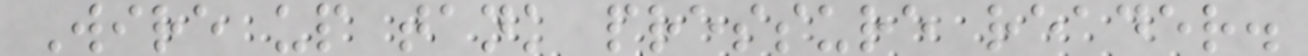Wire up tank pressure reader.
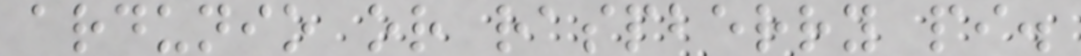ardunio or raspberry pi.
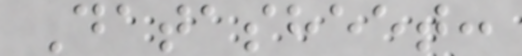Datasheet:
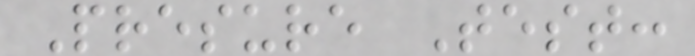Presure Test:
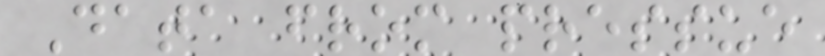Data from pressue
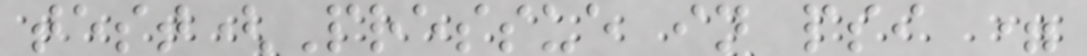test(Pressue in psi =
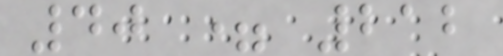40 = 212
